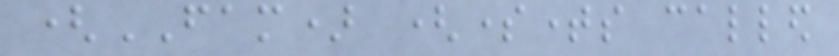(FAM) (sometimes called
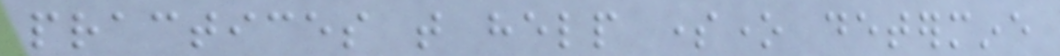practices that help someone determine
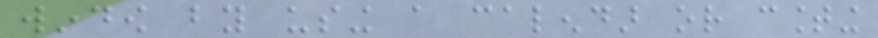window by using a calendar or counting
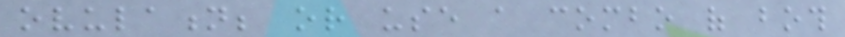ovulation; or use a combo of both
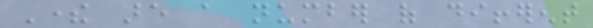There are a number of different
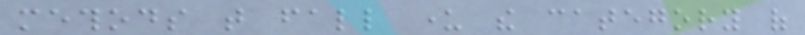methods that fall under the category of
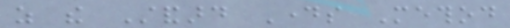as the Standard Days Method
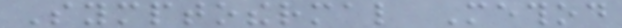Symptothermal Method
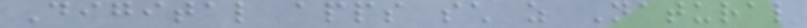Digital apps such as Natural
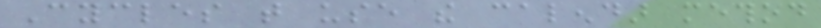Cycles that use the calendar method
